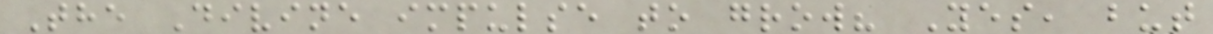The Divine impulse to grow? Yes, but
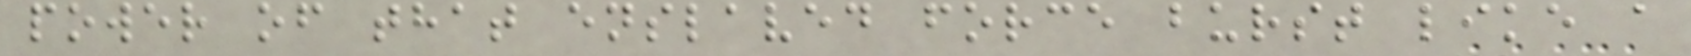power of that enslaved force burst like a
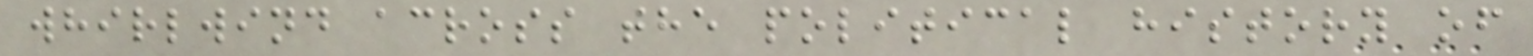whirlwind across the political history of
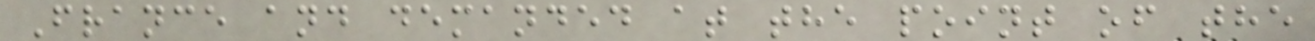France and demanded at the point of the
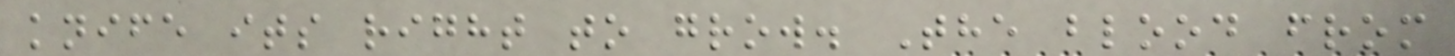knife its right to grow. The blood from
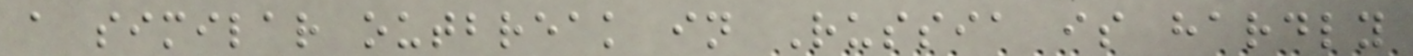a similar outbreak in Russia is hardly
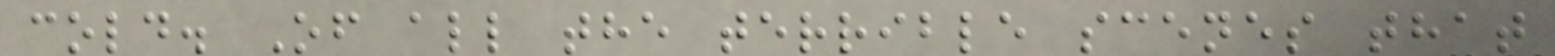cold. Of all the terrible scenes that
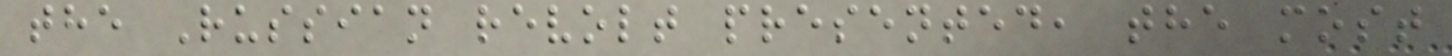the Russian revolt presented, the most
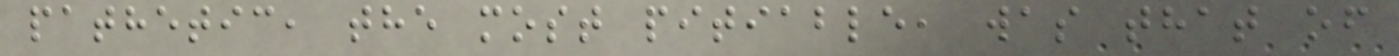pathetic, the most pitiable, was that of
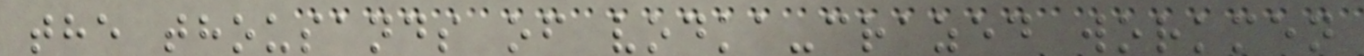the thousands of vodka-crazed workmen
